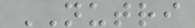NUTRI
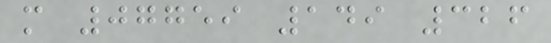m 07759 149 326
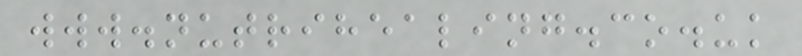www.nutrihealing.co.uk
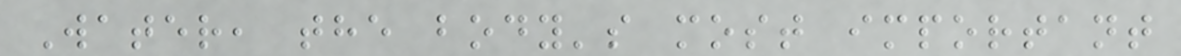Water, the body's most important
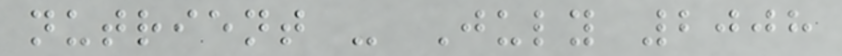nutrient - July 2008
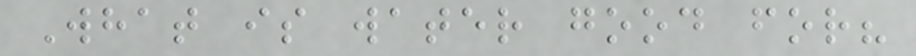What is water good for?
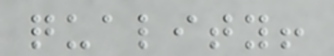quality!
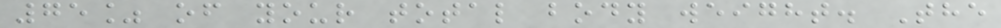75% of your total body weight. The
